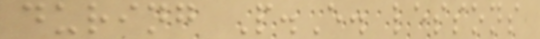during P.E. lessons
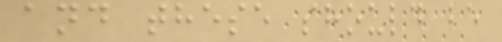and these should be
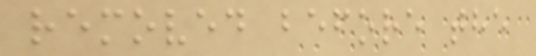removed before the
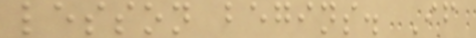lesson begins. If
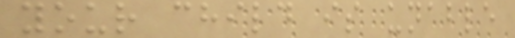your child is unable
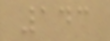143
